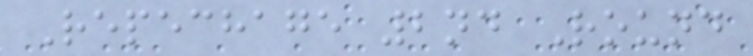Repechage 2nd Round
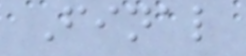Final
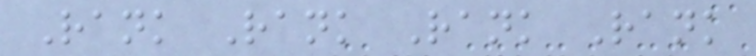Rank Rank Rank Rank
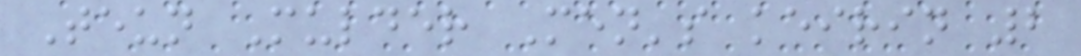Teun Mulder Men's keirin 2
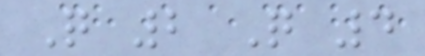Q 2 Q 4
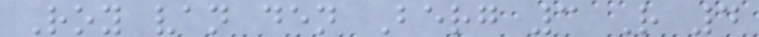Roy van den Berg 3 R 4
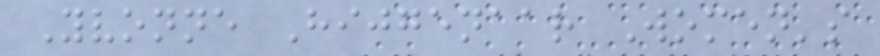Yvonne Hijgenaar Women's
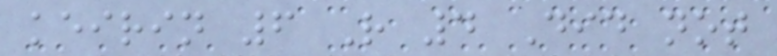keirin 6 R 4 Did not
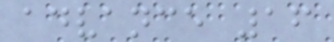advance 16
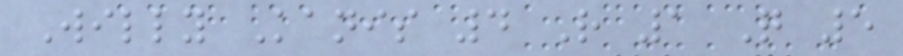Willy Kanis 4 R 1 Q 5
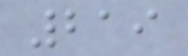219
